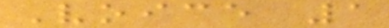Voice 1
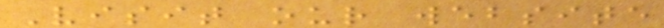Visit our website
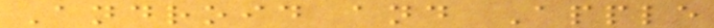Android and Apple
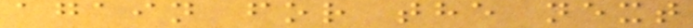again for the next
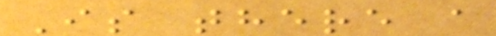Is there a
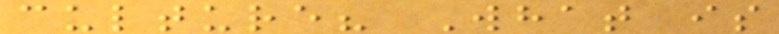culture? What is
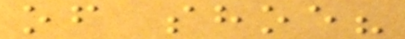of shoe?
